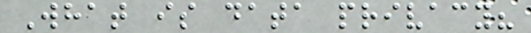What is data privacy?
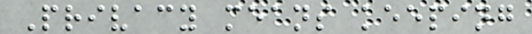Privacy means keeping
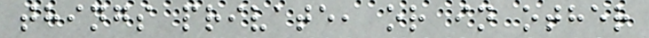things private, or in other
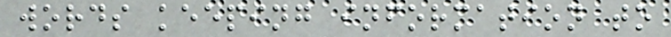words keeping information to
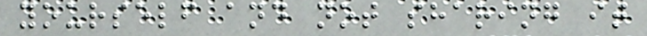yourself and not sharing it
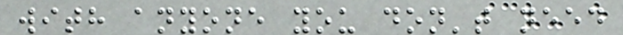with anyone you don't need
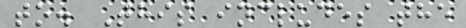to. This includes the
